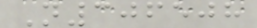N306508
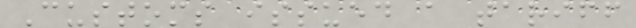Customs issued a tariff
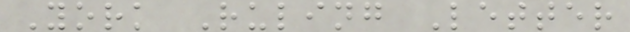York Ruling Letter
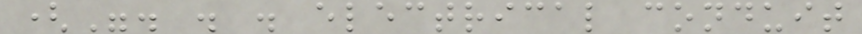(". . . electrical conduit
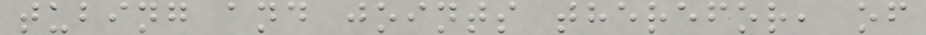tubing and joints therefor, of
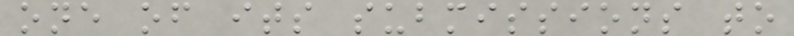one of its submissions to
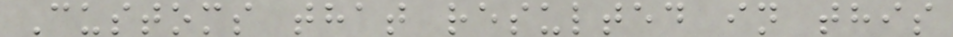Customs that resulted in this
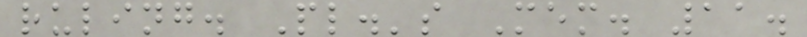ruling. Pl.'s Mem. 11.
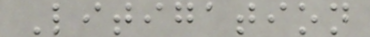Litigation
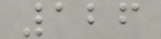126
